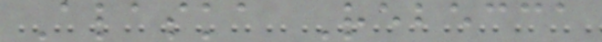Alaska Rebecca
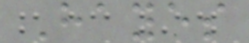Hayes
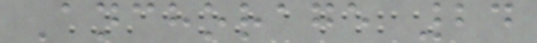Anchorage 24
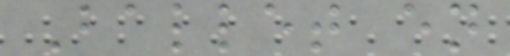Ballet en
